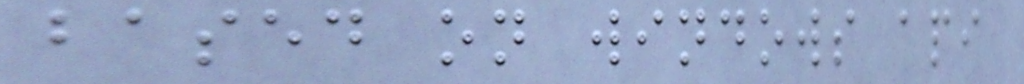based on windows api
